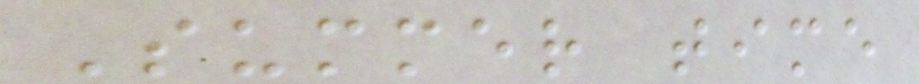Summer time
